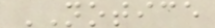NOTICE
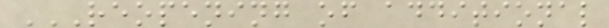REOPENING OF ADDITIONAL
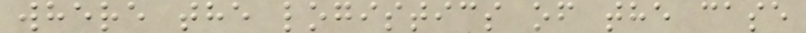where the logistics of the case
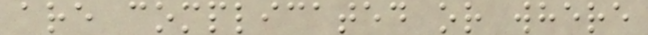are complicated or where
